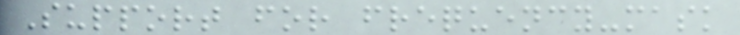Support for frequency-mask
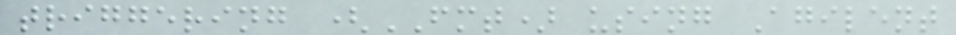triggering (FMT) using Agilent
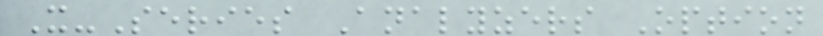X-Series Analyzers Option
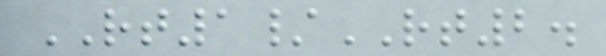RT1/RT2.
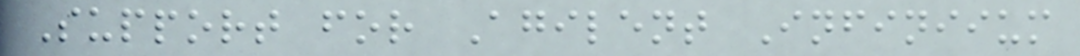Support for Agilent Infiniium
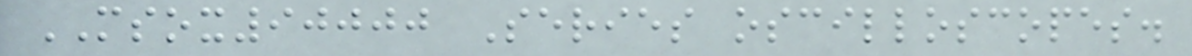MSOX90000 Series oscilloscopes.
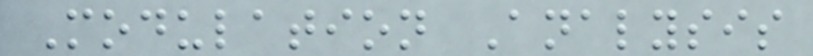Modulation Analysis
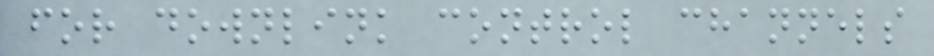for downlink control channels
